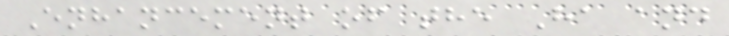Enhancement of the Ha and
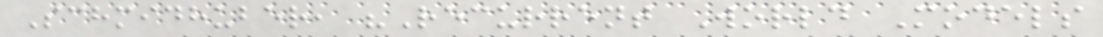Schmidhuber, "Recurrent World Models
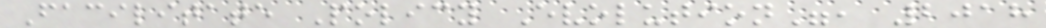Facilitate Policy Evolution", 2018
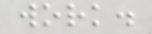work.
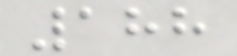188
